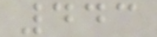443
